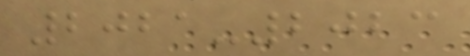2021-2023
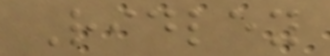Ridley
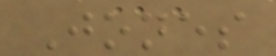Jones
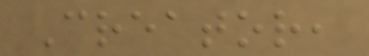Creator,
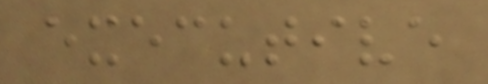executive
